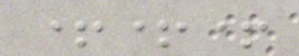+++
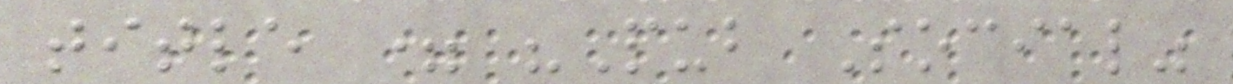title = "Pub Social"
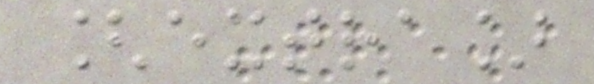[extra]
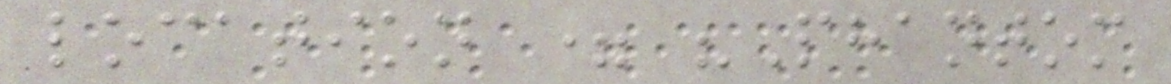location = "Phantom
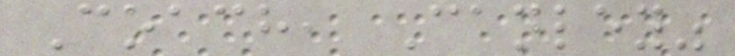Coach, Canley"
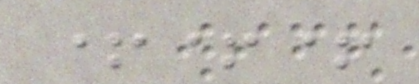+++
